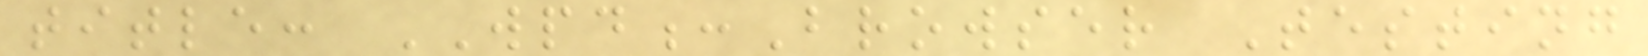title: WPD:Browser Testing
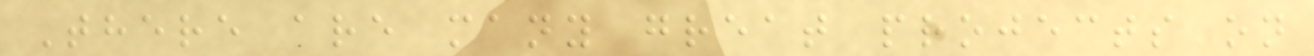There are many great projects on
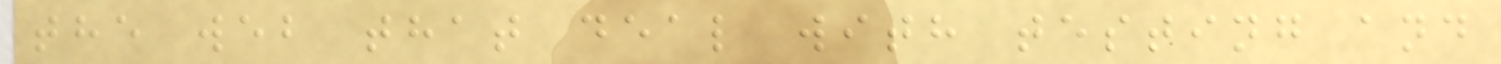the web that deal with testing and
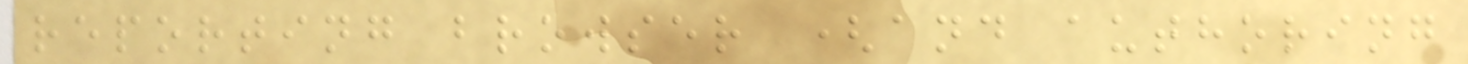reporting browser (and authoring
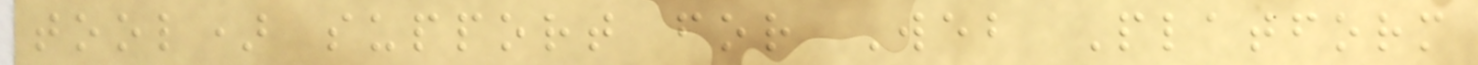tool) support for Web Platform
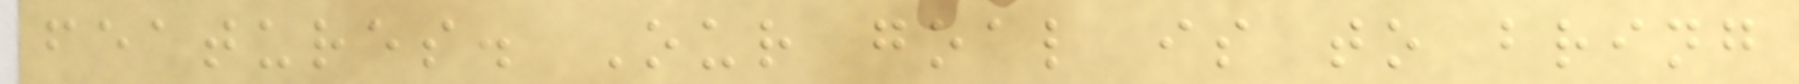features. Our goal is to bring
